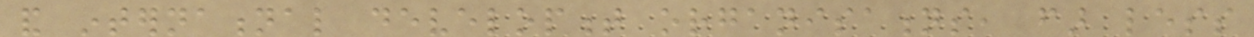and international development organisations, far less
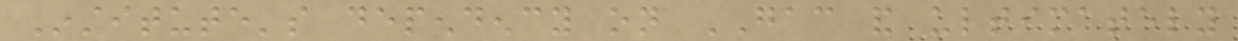Institute's dependency on GAC and ultimately
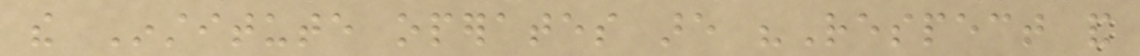the Institute operates are "Respect and
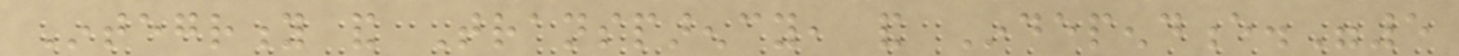Integrity and Transparency, and Independence."5
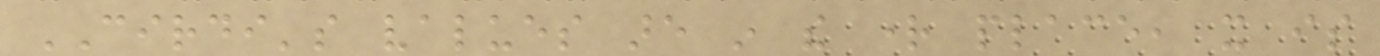CIRDI's values are in the right place, it is
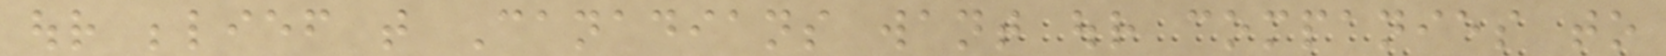our belief that Canadians want our companies to
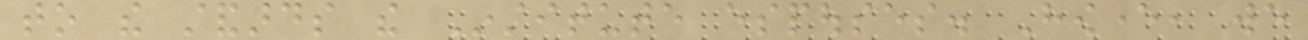to the standards the Institute espouses. However, we
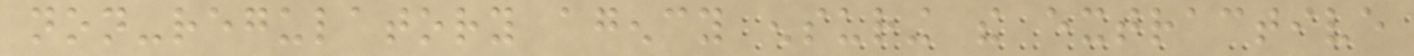non-regulatory agency ensuring the extractive
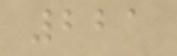221
